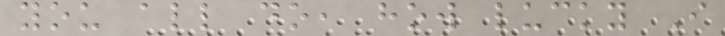you all do, how lucky I
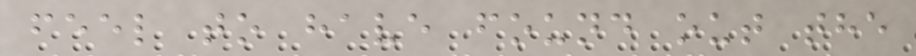feel to have found out the
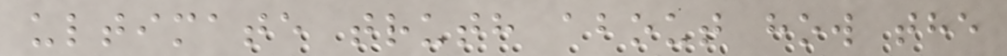ultimate truth about how the
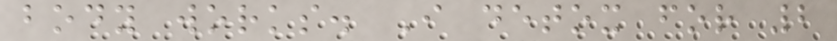body works. I detox for 2
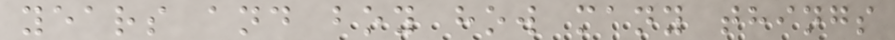years and boy how many things
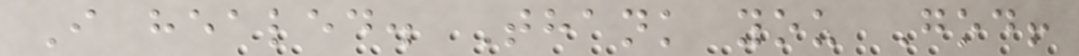I healed. Thank you God!
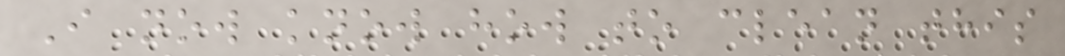I now know how to clean this
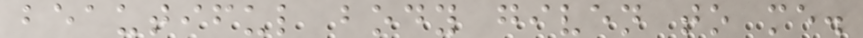beautiful body given to me.
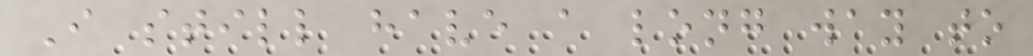I still have a long way to
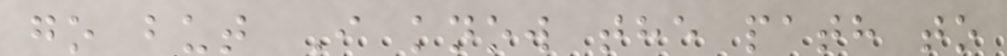go but I know the path to
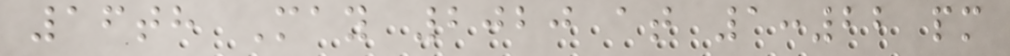16th May 2020 at 1:22 pm
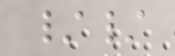//
